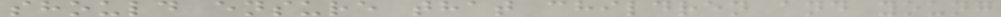should ensure that children and young
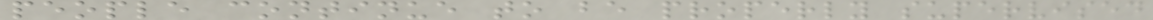people continue to be properly supervised
